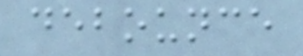debounce
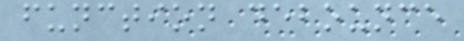function debounce
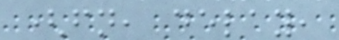(fn, delay,
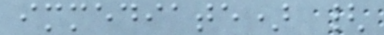immediate) {
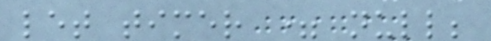let timer = null;
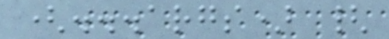(...args) {
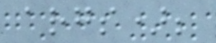args);
